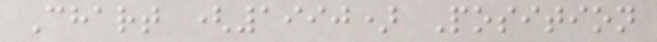Chart (1990) Position
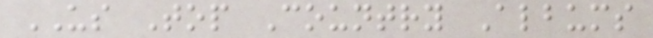US Top Country Albums
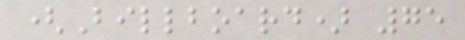(Billboard) 75
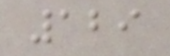129
